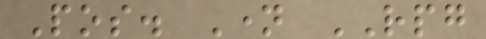Pos. Name RPG
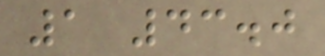1 43.0
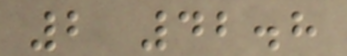2 42.8
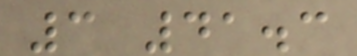3 41.3
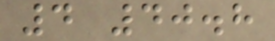4 40.8
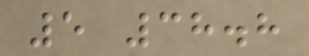5 38.8
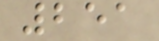251
